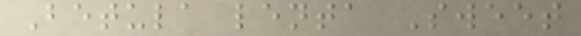Betula lenta Sweet
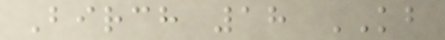Birch 18 KB
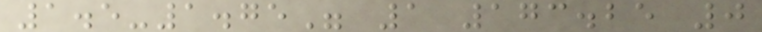1.5-1.75" 1 173.25 0
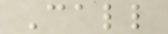Call
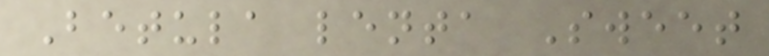Betula lenta Sweet
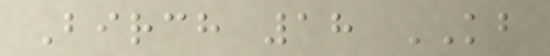Birch 18 KB
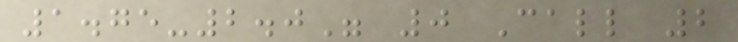1.75-2.0" 0 Call 2
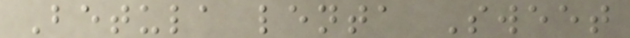Betula lenta Sweet
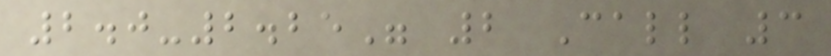2.0-2.25" 2 Call 3
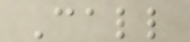Call
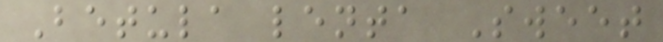Betula lenta Sweet
